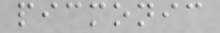picmonic
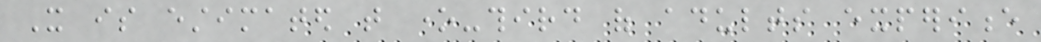It is estimated that one-third of adults experience
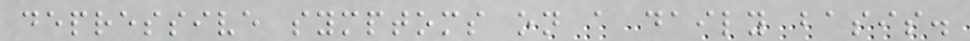depressive symptoms on a daily basis.
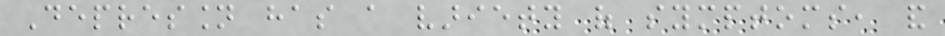Depression has a variety of symptoms, and
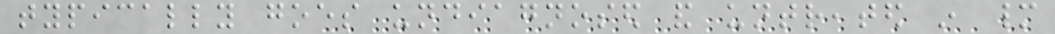typically goes undiagnosed and untreated in many
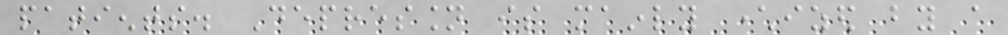patients. Depression is mainly characterized by a
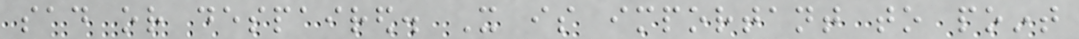sad or despaired. It is important to point
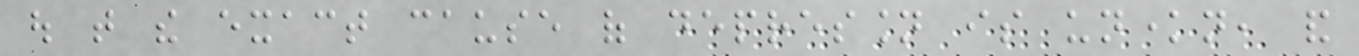out that the exact cause of depression is unknown, and
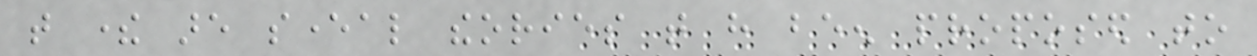that there are several theories that have been proposed to
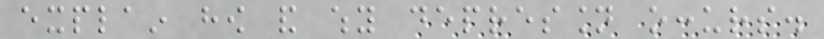explain how and why depression occurs.
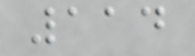114
